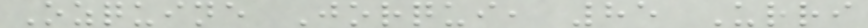Ozquine Jorqui, 85 Urri
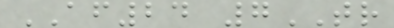AF24 7TR
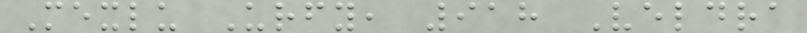Mexlu Urfy, 918 Veldra
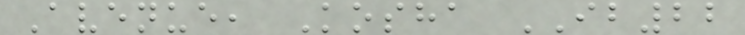Avenue, Kosha IB22
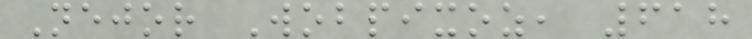Nejor Wobpixoz, 618
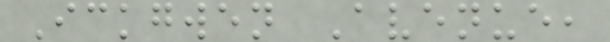Ickgwen Avenue,
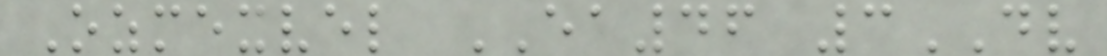Ozmexvel EA46 3DV
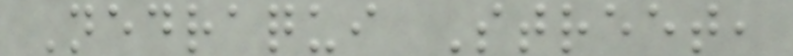Nedraqui Street,
